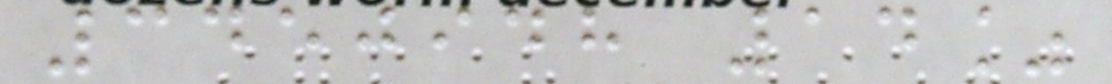3450948 14%
